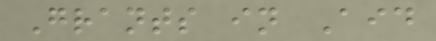Grants in Aid
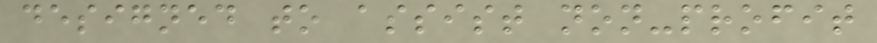designed to assist non-profit
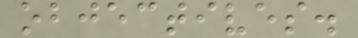objectives.
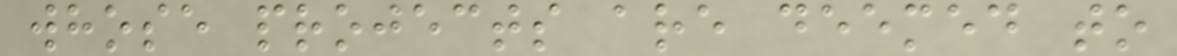whose projects are deemed to
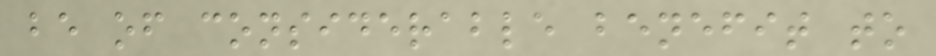be of considerable benefit to
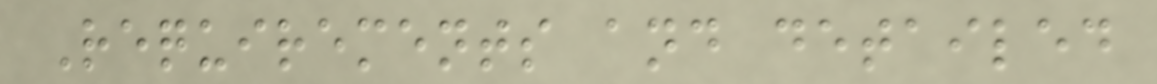Requirements and detailed
